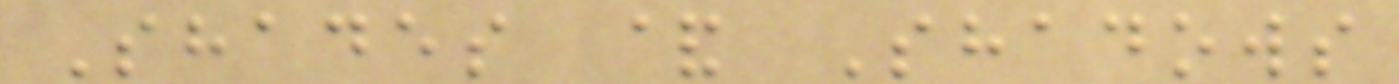Shades & Shadows
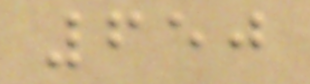650
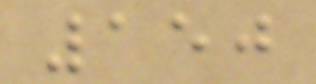150
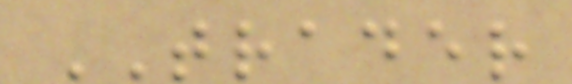TRADER
